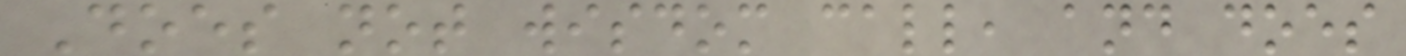Does not wisdom call, and does
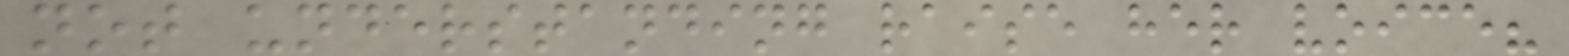not understanding raise her voice?
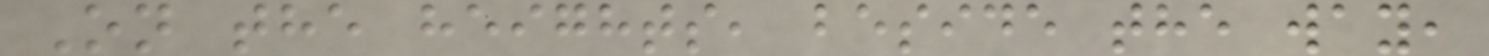On the heights, beside the way,
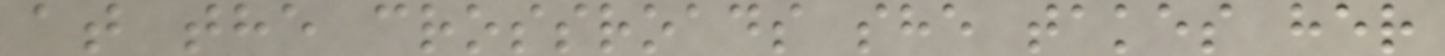at the crossroads she takes her
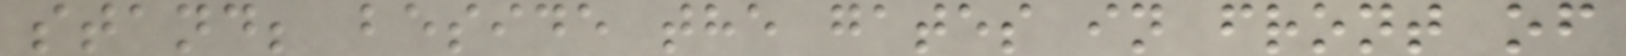stand; beside the gates in front of
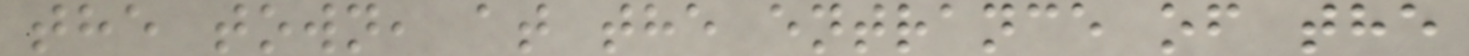the town, at the entrance of the
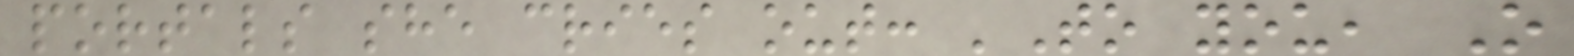portals she cries out: 'To you, O
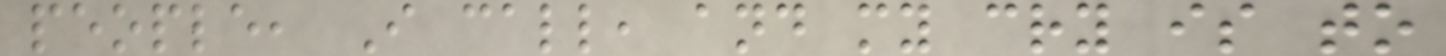people, I call, and my cry is to
